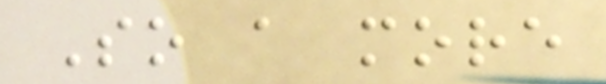So a more
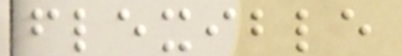flexible
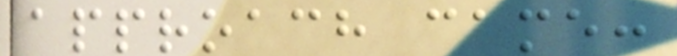approach came:
